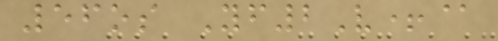56os Yf2V+@
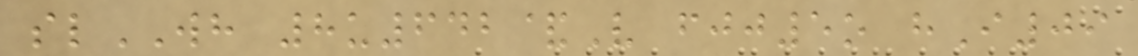slWH 8u642&V fjj5o hI09
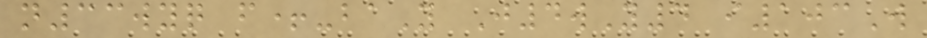n33wyq f+-baY J4wY4 i103W
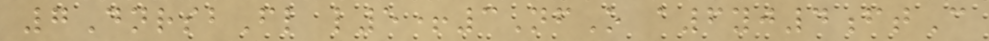7DnrsbFl l5+3NfO a6yj4ftC
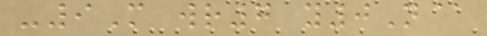-9M wr7 y0N@
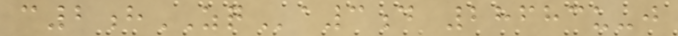c2hZQa3d 28683u-j
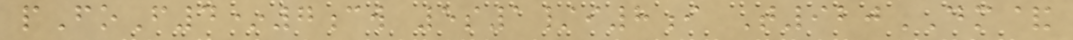pFoF4*7cw 5s1/i8i T920DM&
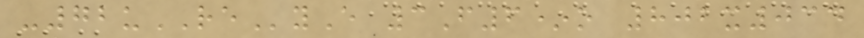-72uREyE 3F6*o 802x034
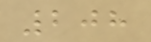208
